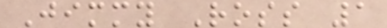Jimmy Ross 1
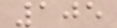105
